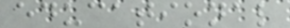educational
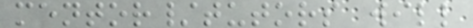mentor/tutors will
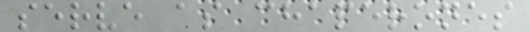serve as chaperones
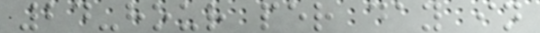24-hour per day in
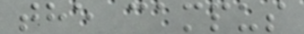the campus
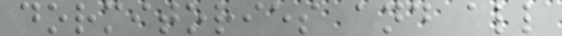dormitories and all
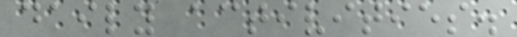daily activities.
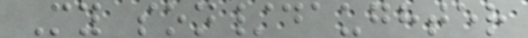My son/daughter
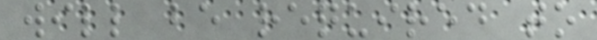will be required to
